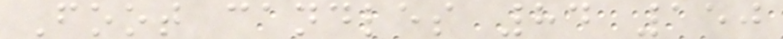Foot candles 84 150
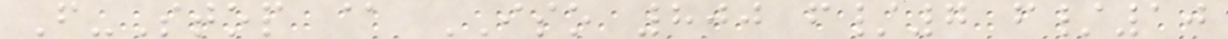F-Stop @ ISO 800 f/7 f/10
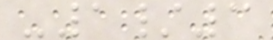-1/3
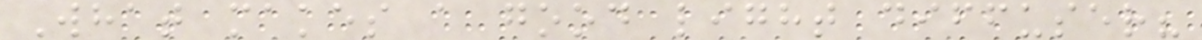What makes a good light diffuser?
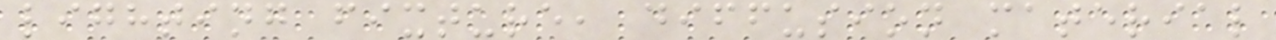lighting fixture, diffusion material
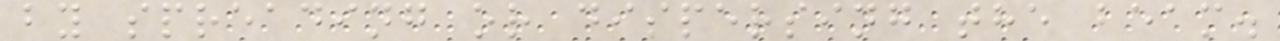by spreading or dispersing the beam.
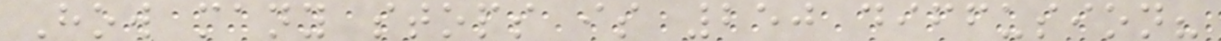How many stops is 250 diffusion?
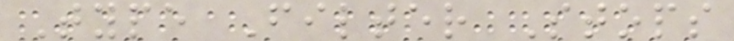Type Filter Stops
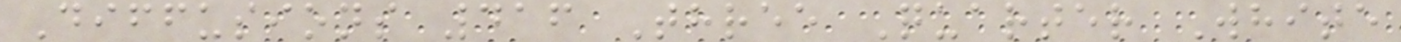Diffusions 416 Three Quarter White
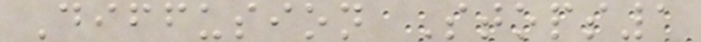Diffusion Stops1
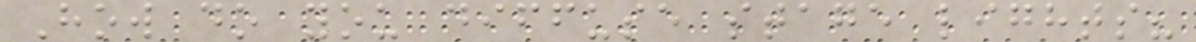How do you diffuse stage lights?
